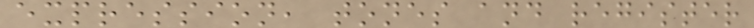expression, tones and register
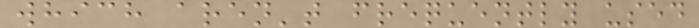which aren't frequently used
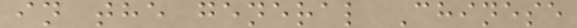in the general Chinese
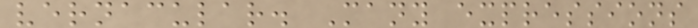vernacular. Many expressions
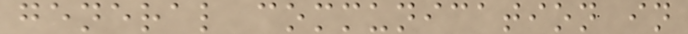general communication in
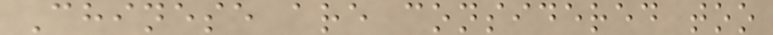Chinese are considered too
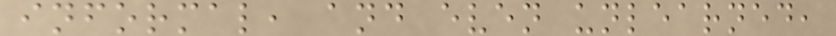informal, and even unlearned,
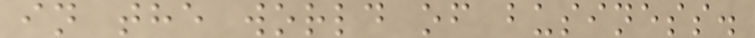in the world of business.
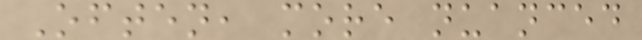Often, more nuanced
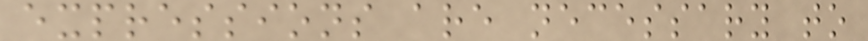expressions are necessary to
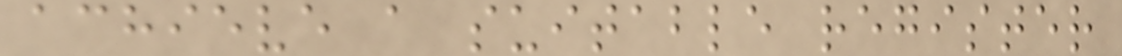achieve a suitable register
